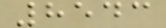8543
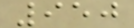950
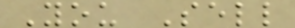You Sell
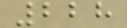228
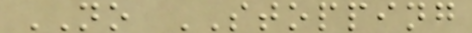NO STOPPING
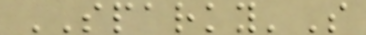SPARKY'S
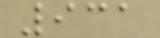931
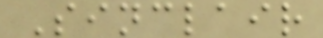Sinclair
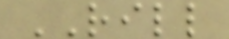RILL
